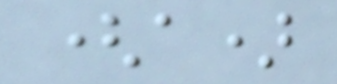(a)
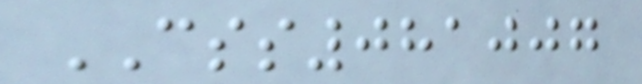CSS081007
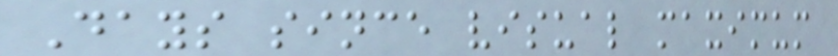Days since visual maximum
